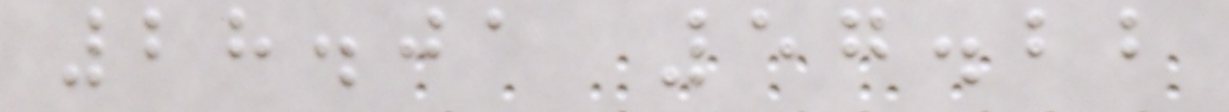28.01 57.22
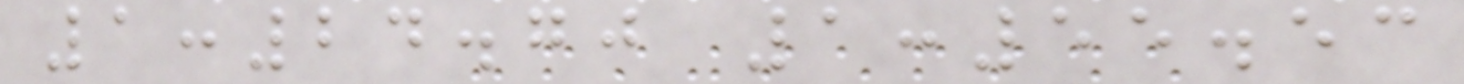1:24.70 1:55.53
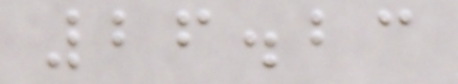26.23
